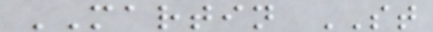MARTIN ST
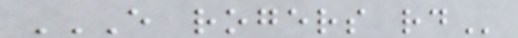E ROGERS RD
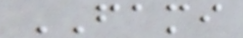FAMI
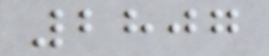2807
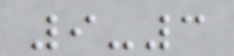9-3
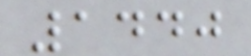1440
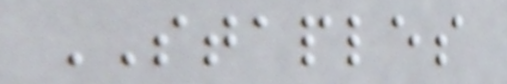STAPLES
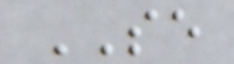SE
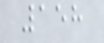158
